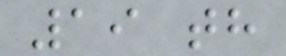19 th
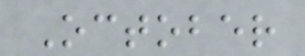October
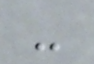-
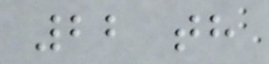22 th
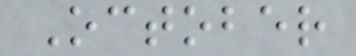October
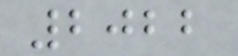2022
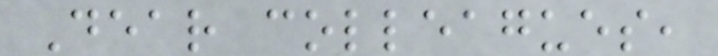Dear colleagues,
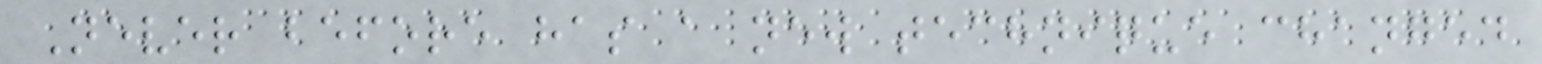Never before has a new technique changed
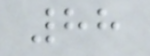88
